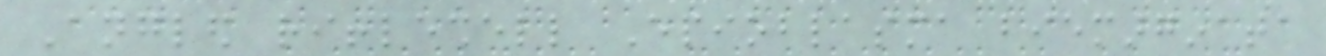Angled riffleshell Epioblasma biemarginata
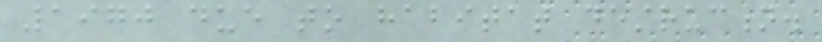1970 due to habitat destruction.
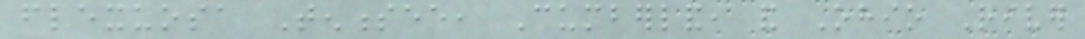flexuosa Tennessee, Cumberland, and Ohio River
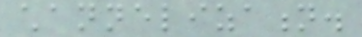channelization.
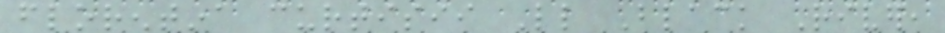florentina curtisii Little Black River,
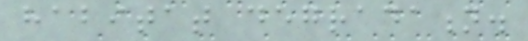habitat degradation.
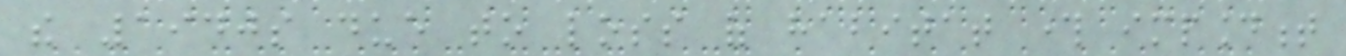the 1940s due to loss of habitat through impoundment
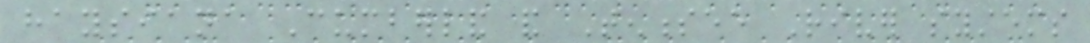haysiana Cumberland and Tennessee River systems
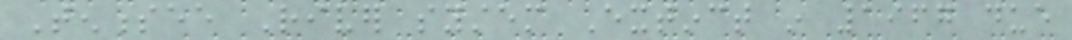Tennessee River system Extinct in 1967 due
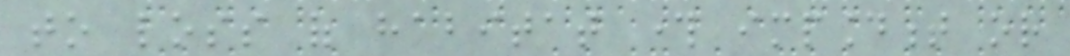to loss of habitat through impoundment or
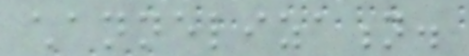channelization.
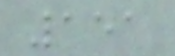151
